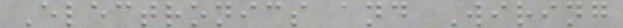Electronics and Wiring
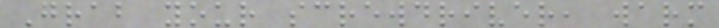Grab your screwdriver, warm
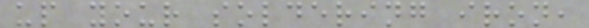up your soldering iron,
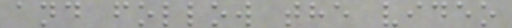and follow the video
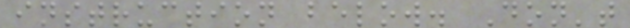instruction below. Don't
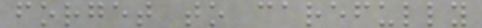forget to carefully
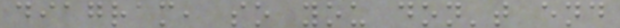diagram, so you don't end
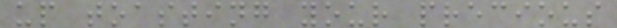up toasting your precious
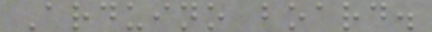Arduino board.
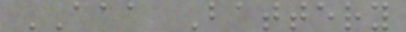AAA Battery
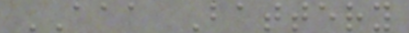AAA Battery
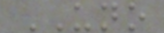UNO
